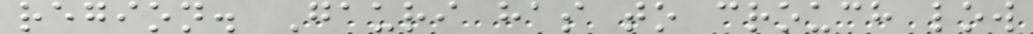region. Gauri has to crouch low
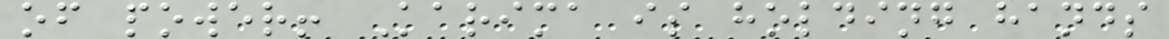of power! Karima is holding hands
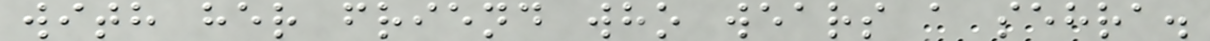with her friend who wears a sehra.
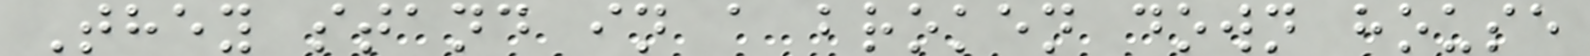They stand in a broken down house
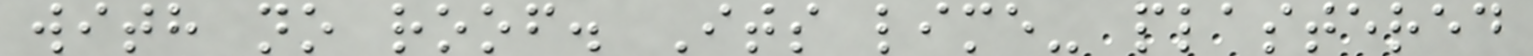with no roof. Its lime- plastered
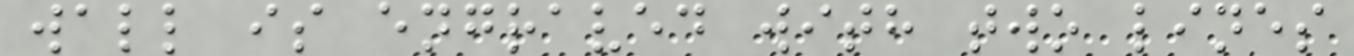wall is engraved with two lines
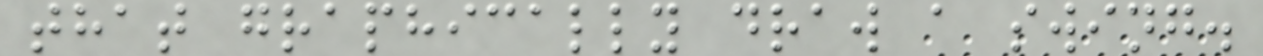that graphically draw a swing.
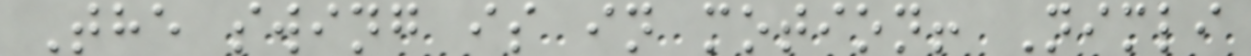The swing is in motion! Nimli
